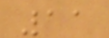11
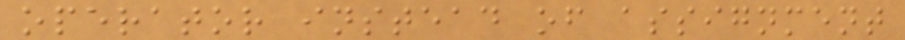operator instead of assignment
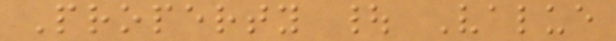Property | Value
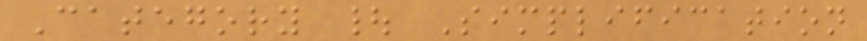Category | Simplification
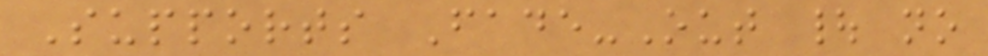Supports Fade-Out | no
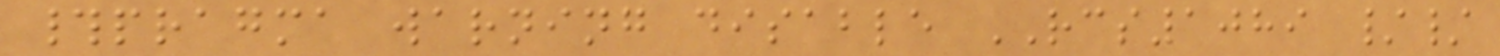#pragma warning disable RCS1089 //
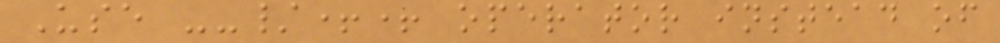Use --/++ operator instead of
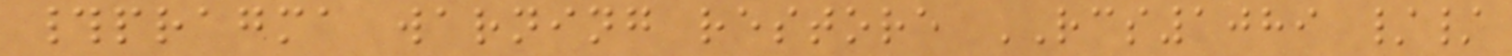#pragma warning restore RCS1089 //
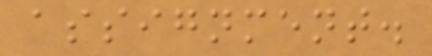assignment.
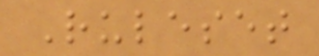Ruleset
